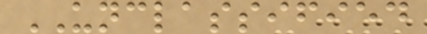UNCLASSIFIED
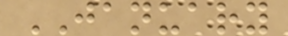JANUARY
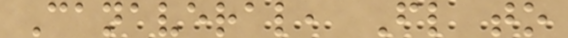Canaveral, Fl to
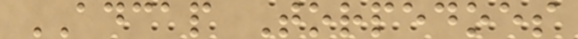ADCAP Torpedoes
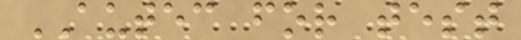AUTEC for test
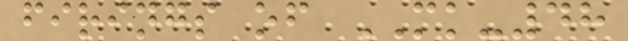firings of MK-48
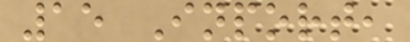15 Inport,
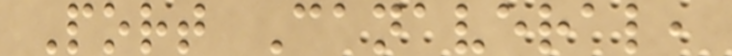Port Canaveral,
